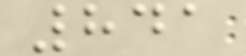841
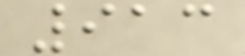913
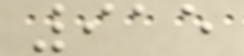915
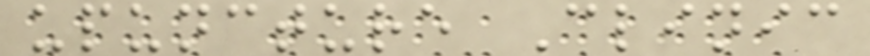upuncture Clinic
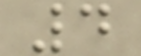4
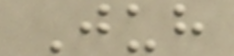Juh
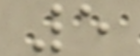5
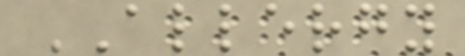ALLERGY
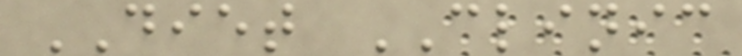DIET CLINIC
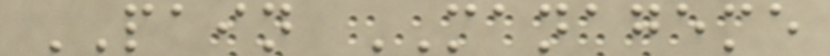PAIN MANAGEME
